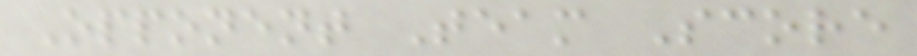Opponent Team Score
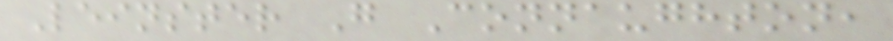Leinster G Connaughton,
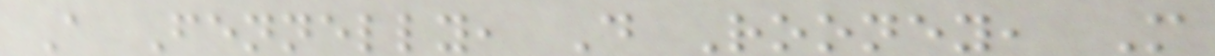A Fennelly, D Rooney, M
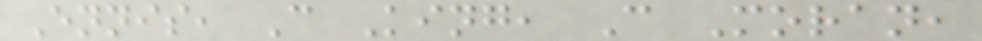Ennis, C King, C Moran,
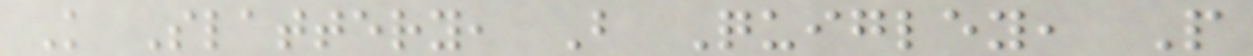K Slattery, B Quigley, P
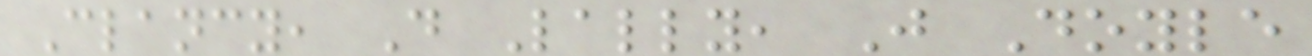Clancy, D Lally, J Doyle
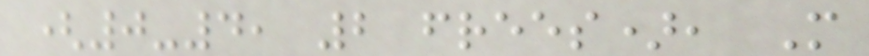(0-4, 2 frees), M
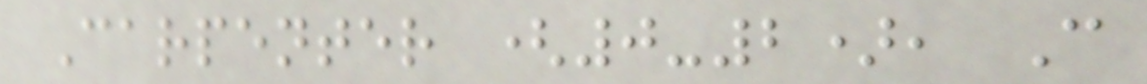Carpenter (0-2), C
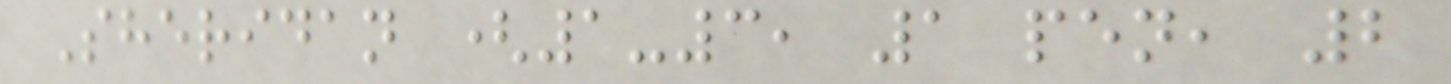Sheridan (1-3, 1 pen, 2
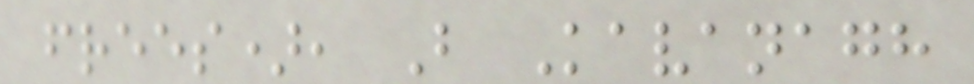frees), B Kavanagh
